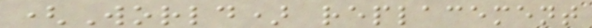(World) replacement
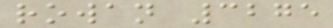rowan 3275
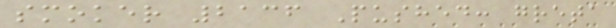smoker 2136 Pushed: greta
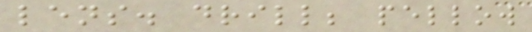lens. drill; pellow
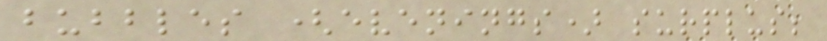bubbles (evenings) surplus;
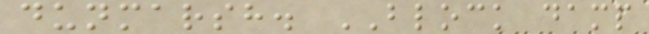dunmarsh. BLOCK damp
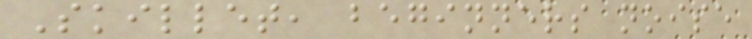Skillet, beginners noise
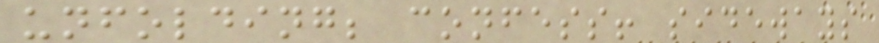unfolding; confess! sideways
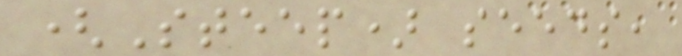(Steep) seeds,
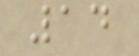14
